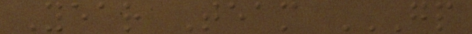Year Team GP
